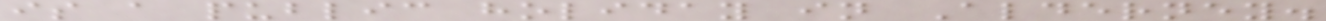is a public holiday in Alderney.
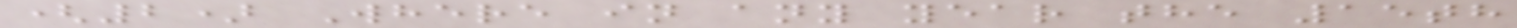(2) Where in any year the 15th
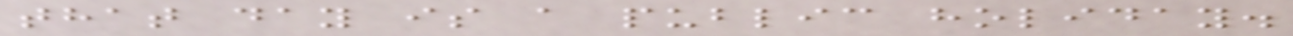that day is a public holiday.
